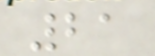21
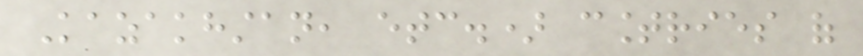Kazakhstan, etc.) countries of
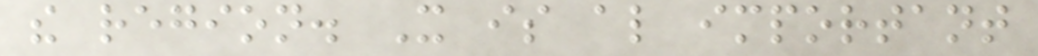the region. It is also important
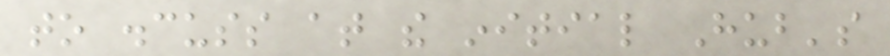to discuss at the initial Hub's
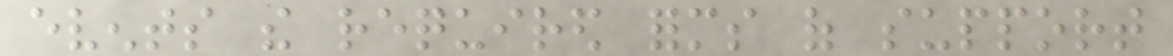events the required forms of support
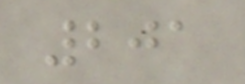201
